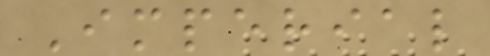Imperial
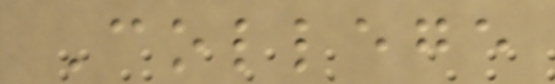College
